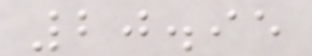20.95
